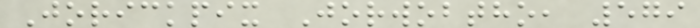Jorickpix Jorwobtho, 579
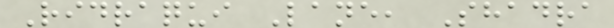Ridraqui Lane, Shadra
